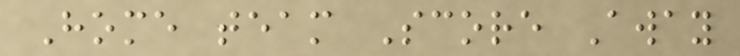Home team Score Away
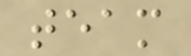team
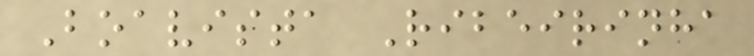Boavista Ribeirinha
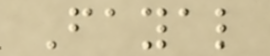Fayal
